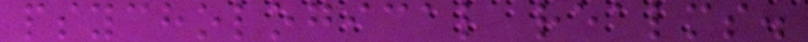psychological realms.
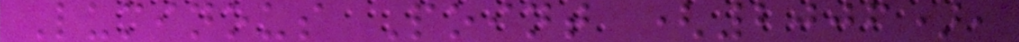Luminous Point (2006),
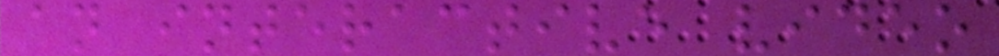an interactive video
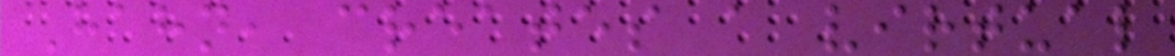Hahn, creates a virtual
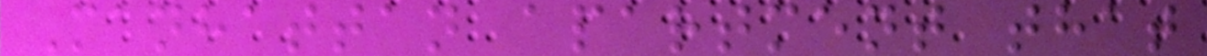Manhattan apartment that
